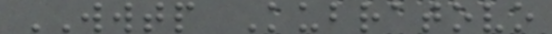WWTP Kubratovo
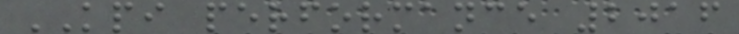KPI performance 2016
